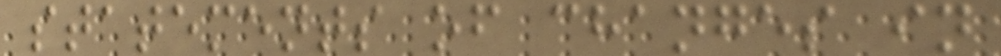statements of changes in
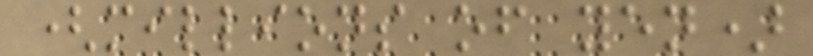(millions of yen)
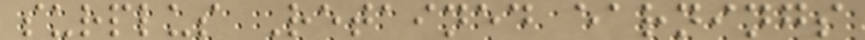surplus Retained earnings
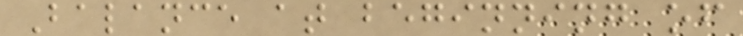Balance at beginning of
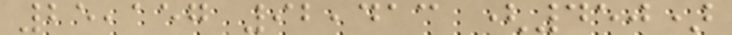25,157 92,413 (450)
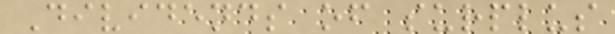Dividends of surplus
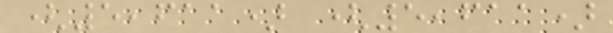(5,611) (5,611)
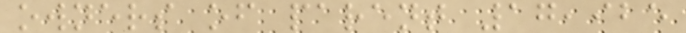owners of parent 17,925
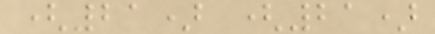(21) (21)
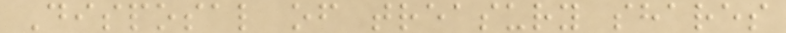Disposal of treasury shares
